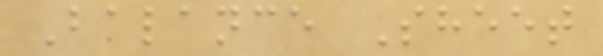Balance Sheet
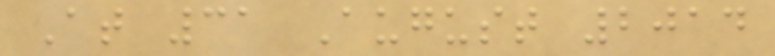At 31 August 2014
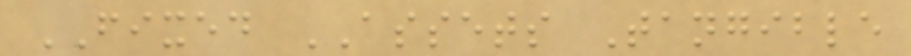FIXED ASSETS Tangible
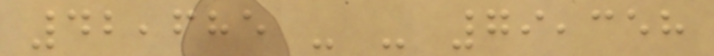42,685 - - 79,358
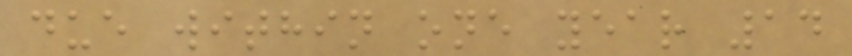due within one year 14
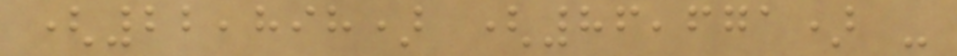(22,898) (86,671) -
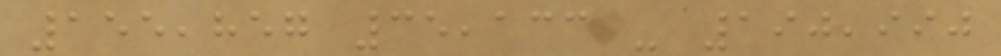155,857 35,133 - 190,990
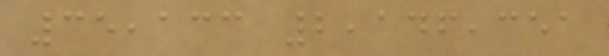35,133 2,146,351
